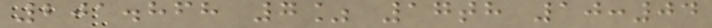201.868 7% 17th 10:04
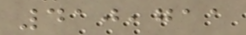410,711
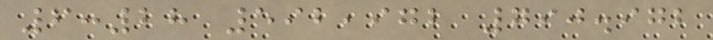6:28 592,972 790.972
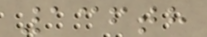136th
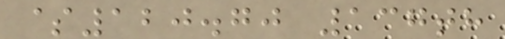$120.70 137th
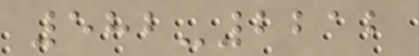582-2212
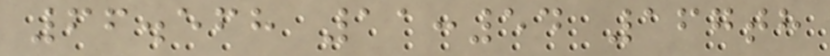66.568 11:54 167th
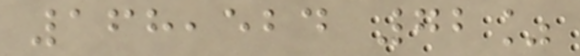168,524 72%
